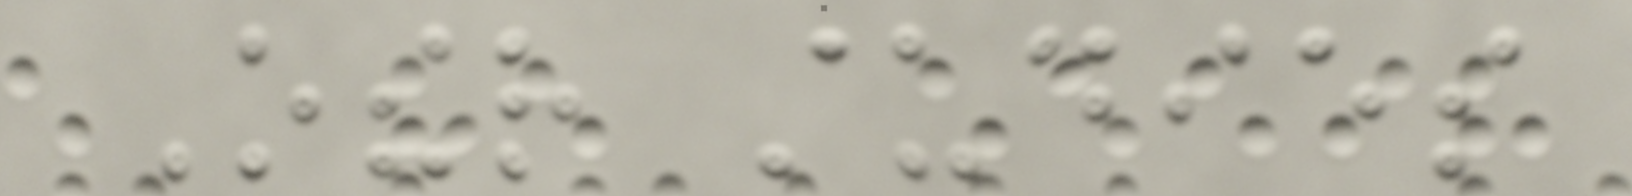Other studies
